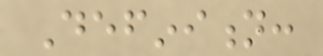Definition:
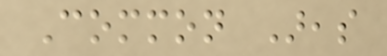Common Areas
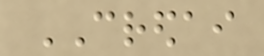CREDAI
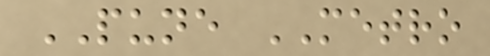PUNE METRO
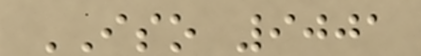ISO 9001
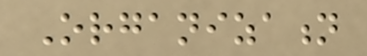Organization
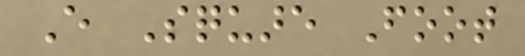Every Square Foot
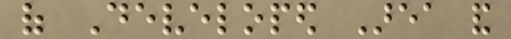of Developed Area and
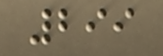299
